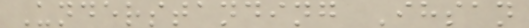Understanding Ihsan
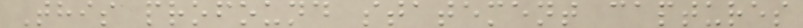This profound statement captures
